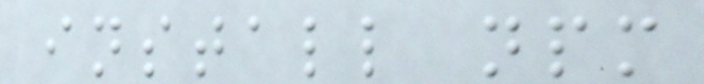install npm
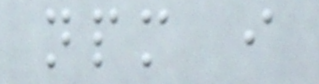npm i
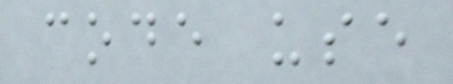code use
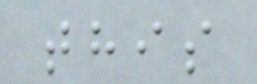this
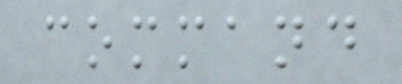command
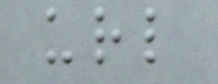url
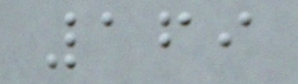169
